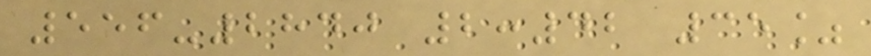556-2840 2:42 35%
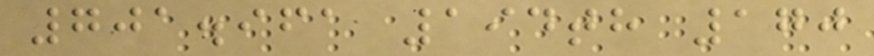701.961 194th 170
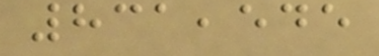831,545
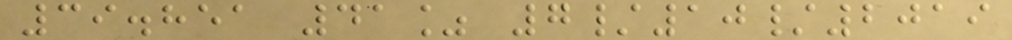39.851 41% 7/10/2019
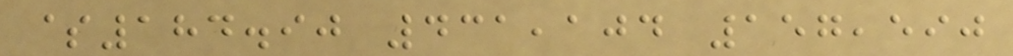$184.90 431,104 157,590
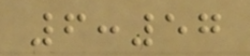6:57
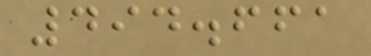494.661
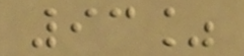93%
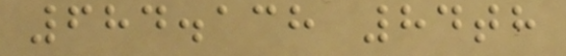684.138 84th
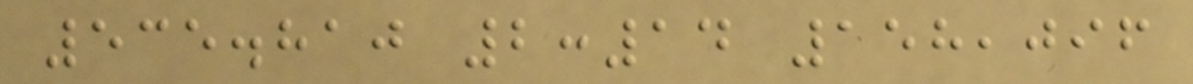535.810 2:14 158,096
